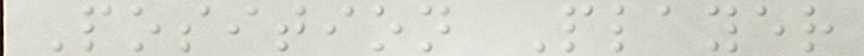Position Player
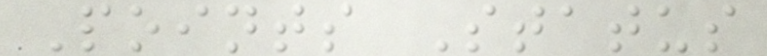Points Status
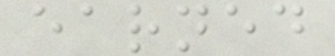earned
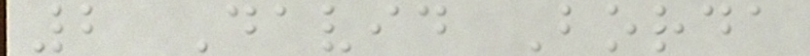2 David Borda
